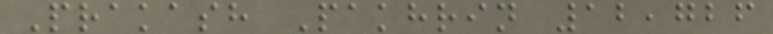Prakash Pakhrin 12,726
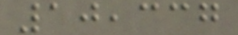10,337
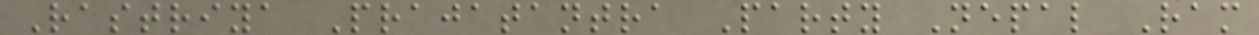Rastriya Prajatantra Party Nepal Ram
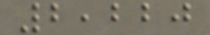2,220
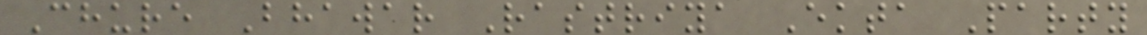Chure Bhawar Rastriya Ekta Party
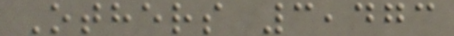Others 3,473
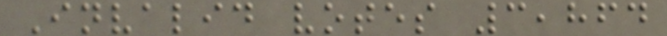Invalid votes 3,864
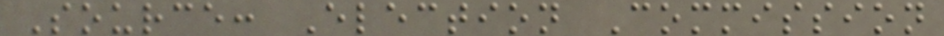Source: Election Commission
